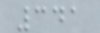341
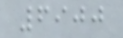6900
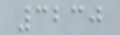3230
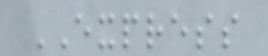EXPRESS
